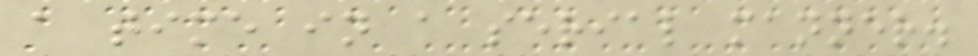a time in a serial manner.
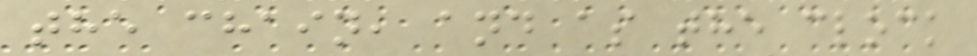the chain, and as the clock
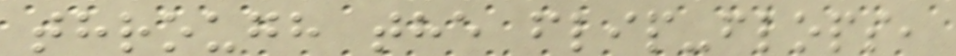through the flip-flops,
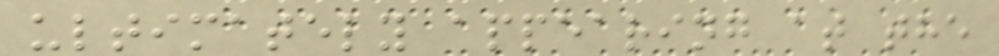ultimately appearing at the
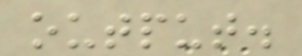output.
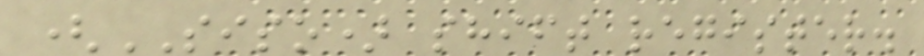(SISO) shift register.
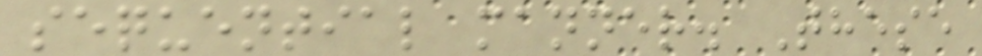sequential manner. These
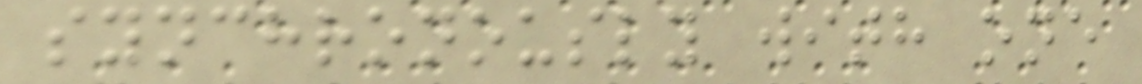synchronously with one
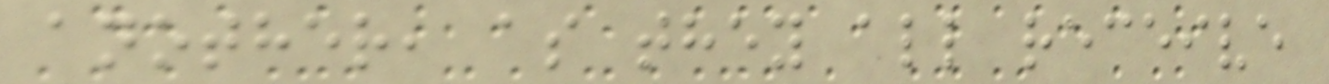another, as they all receive
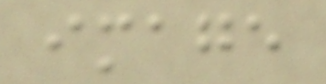image
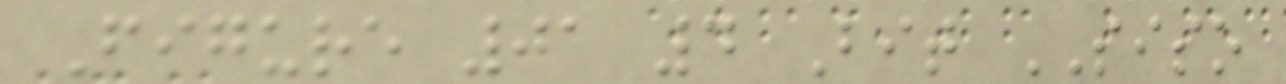Figure 01 4 Bit SISO
